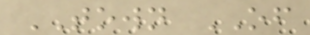TOWN OF
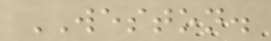WESTON.
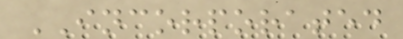INCORPORATED
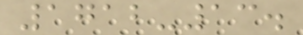1712-13.
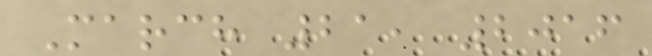March 21, 2016
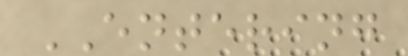ENTERING
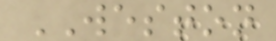WESTON
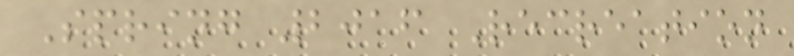Spring 2016 Recreation
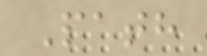Path
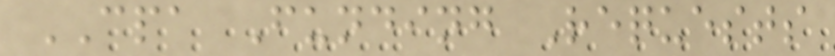CPA Funding Requests
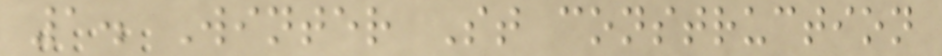1. Winter St construction
